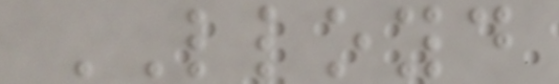LLOYD
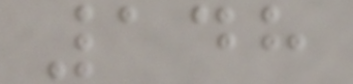148
